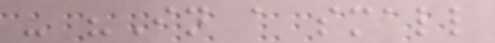- "In a small
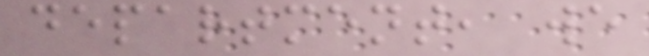department, we
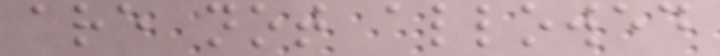are not allowed
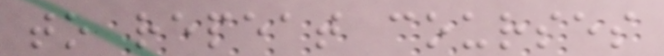to repeat courses
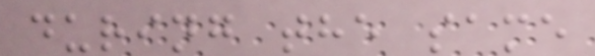during the same
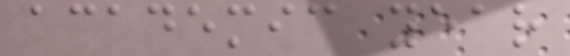academic year
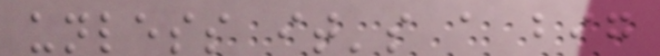unless it's a big
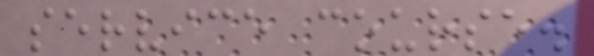service course.
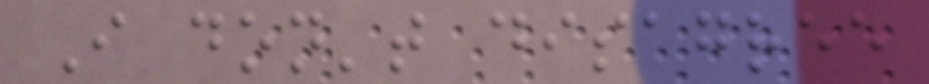I don't disagree
